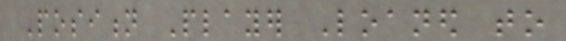Position Player Loaned to
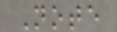Note
